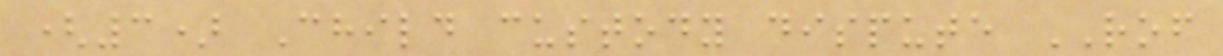(3) Child custody dispute ROF
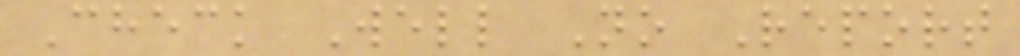Check Well No Report
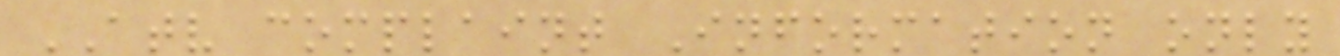ATV complaint Information only
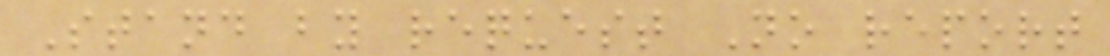Stand by request No report
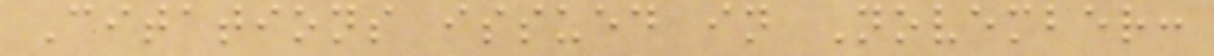Citations issued in November:
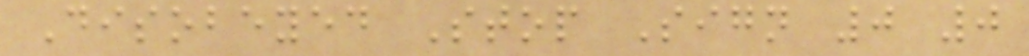Disobeyed Stop Sign 0 0
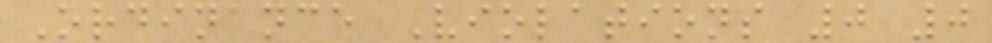Ordinance Violations 0 0
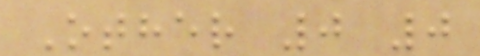Other 0 0
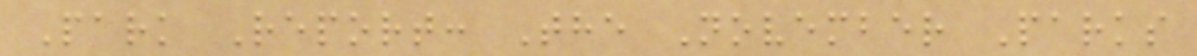Park Report: The November Parks
